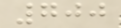700
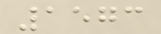1573
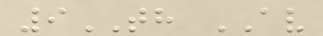9TH AV
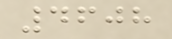4608
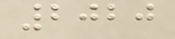2020
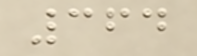364
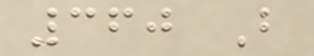360 B
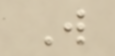W
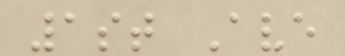1st Ave
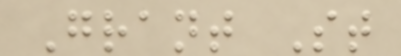Grant St
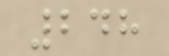248
